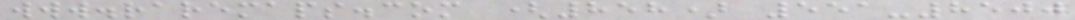www.raremaps.com (858) 551-8500
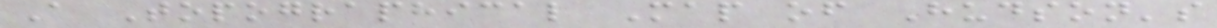A Topographical Map of Hudson's
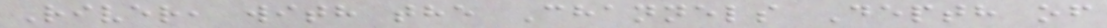River, with the Channels Depth of
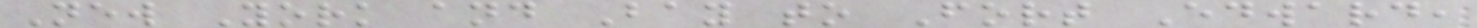New York and Bay to Fort Edward,
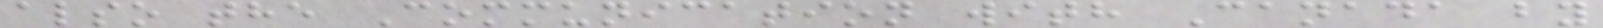also the Communication with Canada by
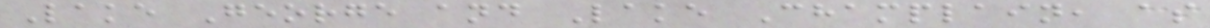Lake George and Lake Champlain, as
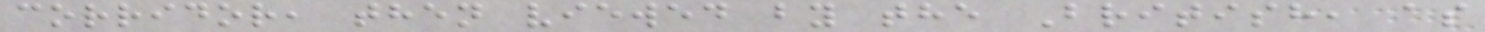corridor, then viewed by the British, as
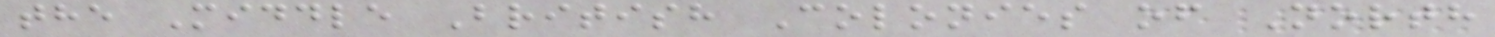the Middle British Colonies of North
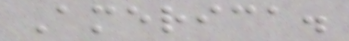America.
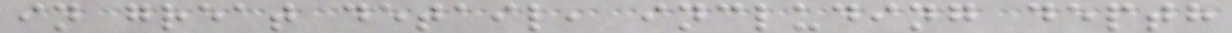in great detail, including depth
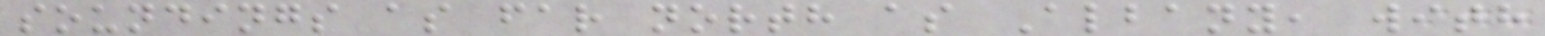soundings as far north as Albany, with
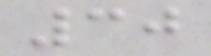30
